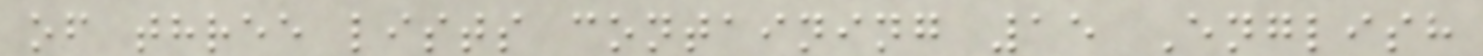of three lists containing 15 English
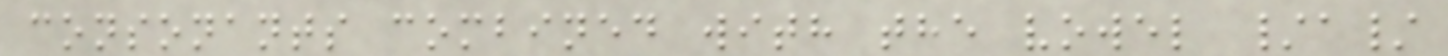consonants combined with the vowel /a/
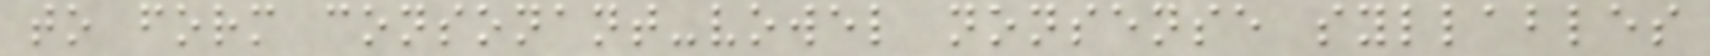to form consonant-vowel nonsense syllables
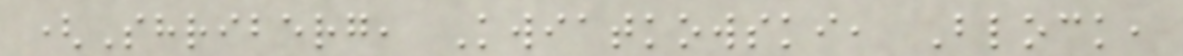(Shriberg, Kwiatkowski, Block,
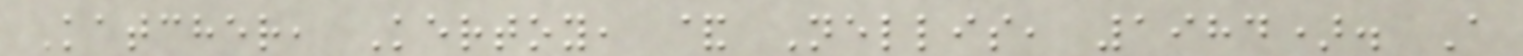Katcher, Kertoy, & Nellis, 1984). A
